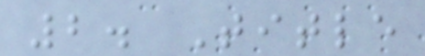2. Title
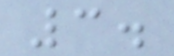3.
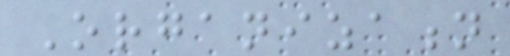Organization
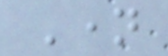Name
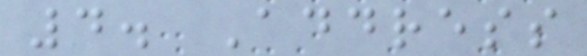4. Address
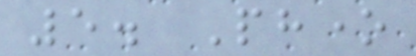5. Phone
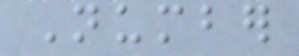Number
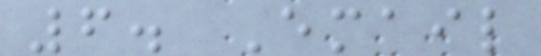6. Email
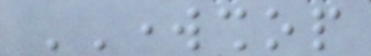WORKSHOP
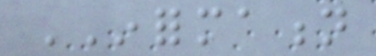INFORMATION
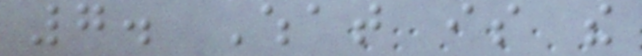7. What is the
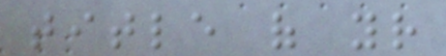title of your
